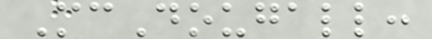McDougall:
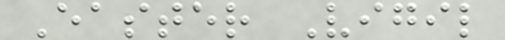Easter Vigil
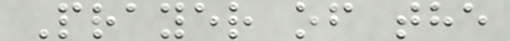Prayer of the
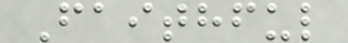Faithful
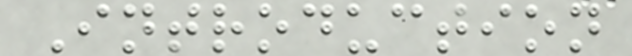Introduction
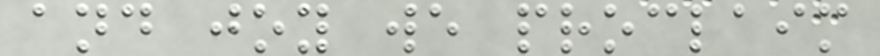and joy we proclaim
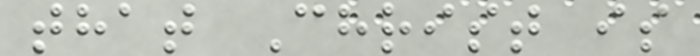that Christ is
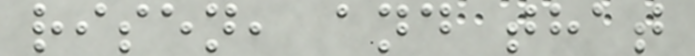risen, and that
